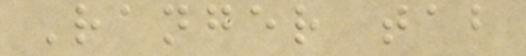Ranger tab
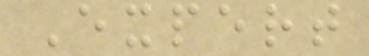Expert
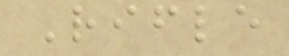Rifle
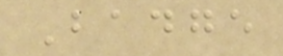Badge
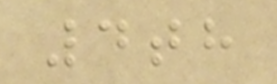4th
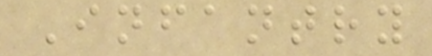Infantry
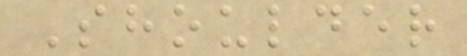Shoulder
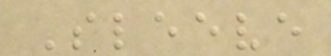Sleeve
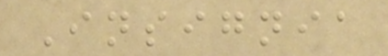Insignia
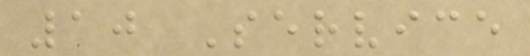10 Service
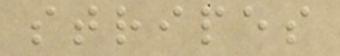stripes
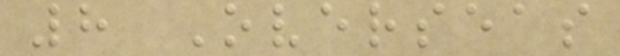8 Overseas
